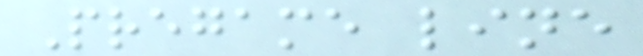Pregame line
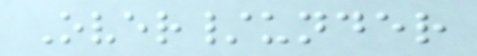Over/under
